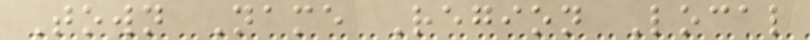Town Name Region Local
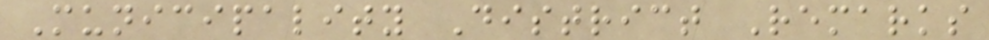Municipality District Remarks
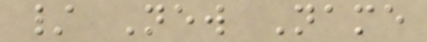/ New Name
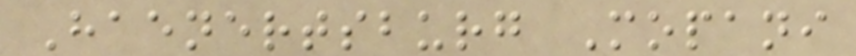Haenertsburg Mopani
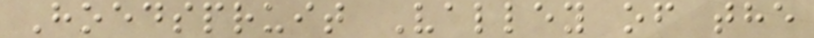Hoedspruit Valley of the
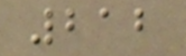212
